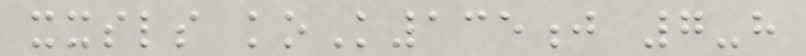xxsls koK135j 7-h
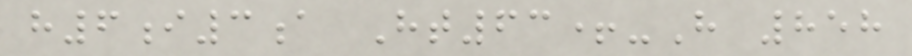h6i3a Ht63+-H 858
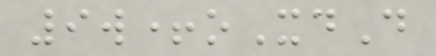9w+oXdD
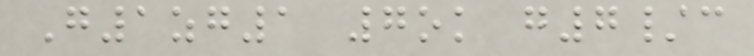G1zg1 7ok g7/c
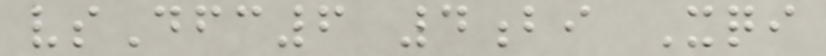vsDfc6 4bi Xqi
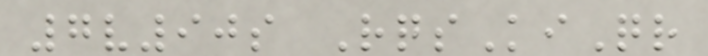7v90s RqsKiQr
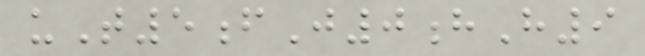uT5fJ0hH9
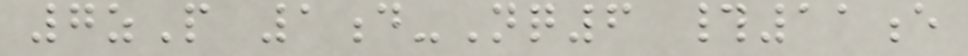7zP 1d-Nq6 #11e
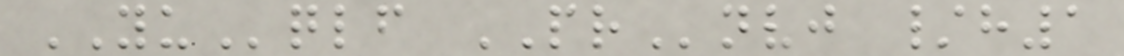YUqlf PRnvj /h1
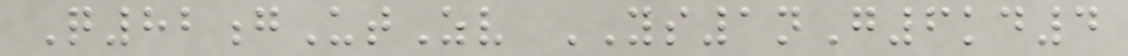Q82gUtZv YS1nG6kd4
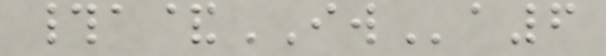#a&IWa6
